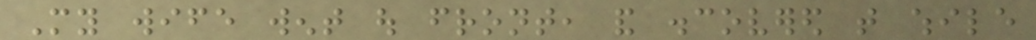My wife went out front, and discovered that while
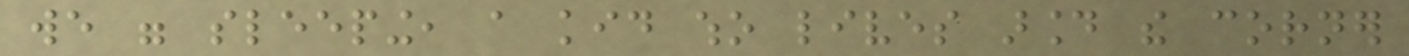we were sleeping, a kid who lives around the corner
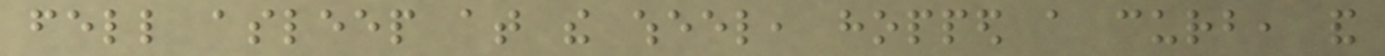fell asleep at the wheel, hopped a curb, and
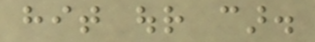hit our car.
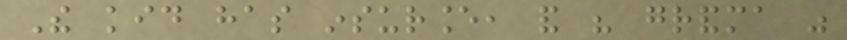The kid has insurance, and his grandma was
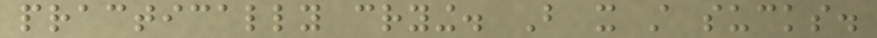practically crying. But it still sucks.
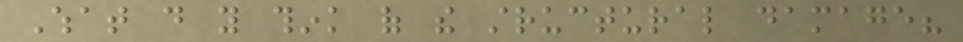What do you think of the structural damage?
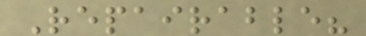Repairable?
